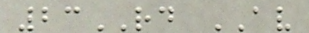23RD AV
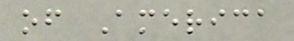of America
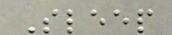Sleep
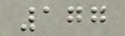177
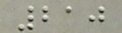210
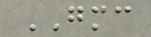GMC
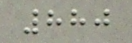880
